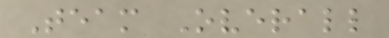Team Overall
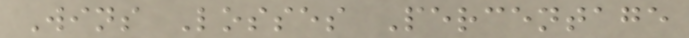Wins Losses Percentage
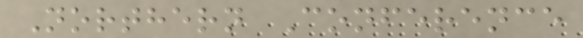Northern Conference
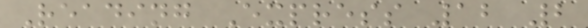Reading Express 12 2
